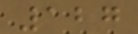127
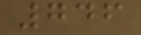746
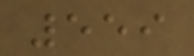559
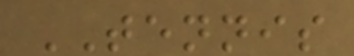TENNIS
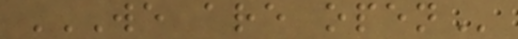WE ARE OPEN
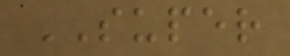SUPER
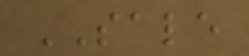SALE
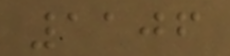1106
